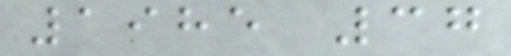1985 37
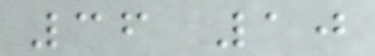36 10
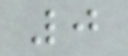0
